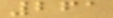261
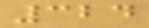324
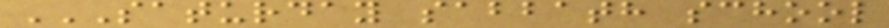SATURDAY SABBATH SCHOOL
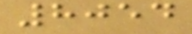8054
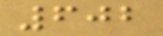602
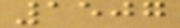1507
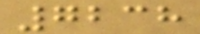7238
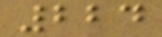224
